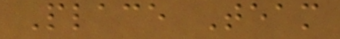Place Team
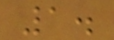1.
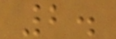2.
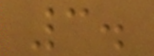3.
